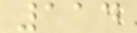114
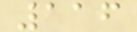116
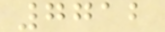7712
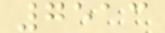7513
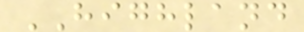HIGHLAND
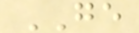GE
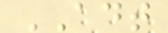ADT
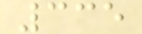335
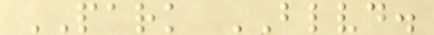PARK BLVD.
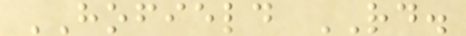HOFIELD RD.
